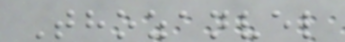Thozanvel
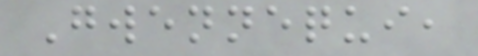Gwennequi,
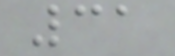31
